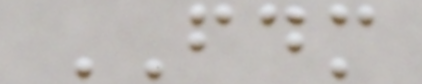FDM
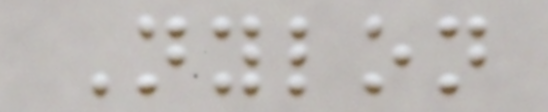Nylon
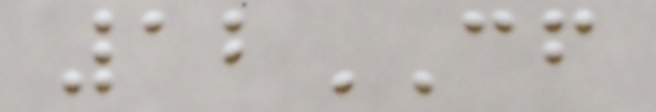12CF
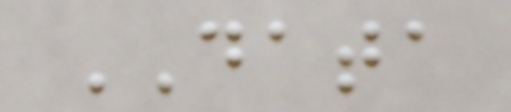DATA
